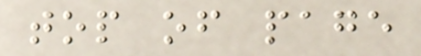top of page
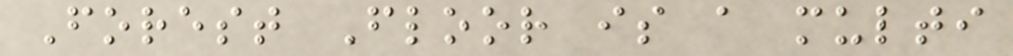Forest Floor is a multi
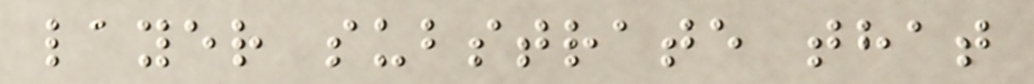layer substrate that
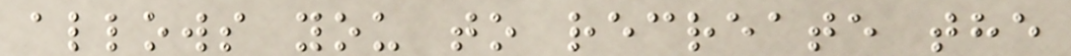allows you to recreate the
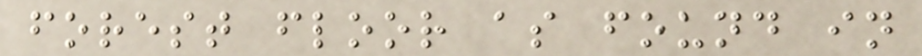forest floor as found in
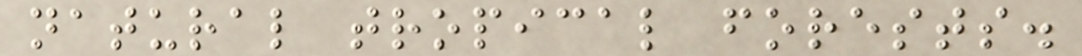natural tropical forests.
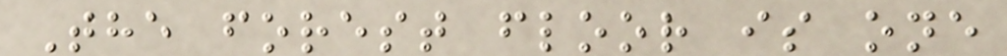The forest floor is one
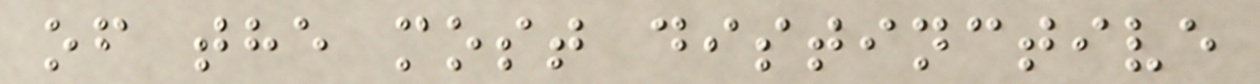of the most distinctive
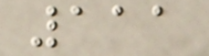111
